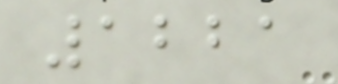1221
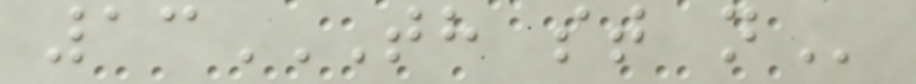13TH ST N
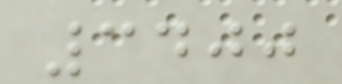3400
